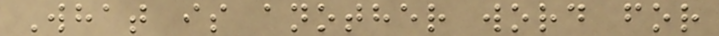What is another word for
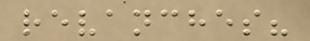revanches?
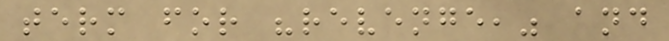term for "revenge," and
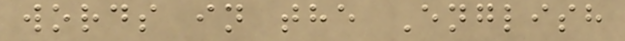words in the English
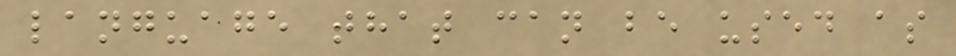language that can be used as
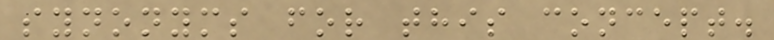synonyms for this concept.
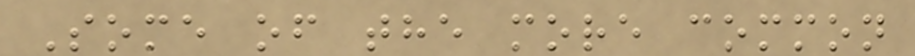Some of the more common
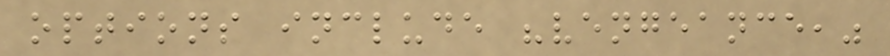options include "vengeance,"
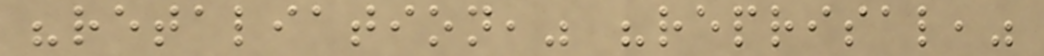"retaliation," "reprisal,"
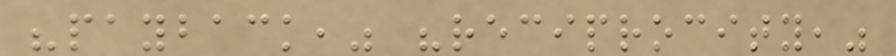"payback," "reciprocity,"
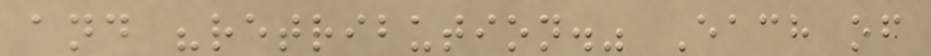and "retribution." Each of
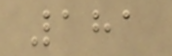181
